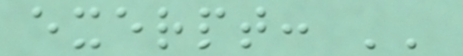exerpt: ''
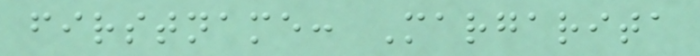firstname: Margarita
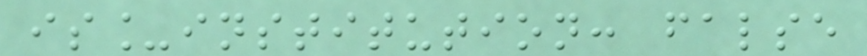is_institution: false
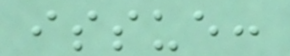issue:
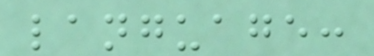language:
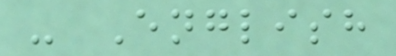- English
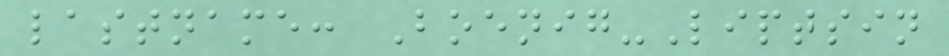lastname: Boenig-Liptsin
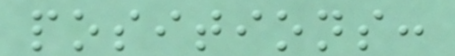positions:
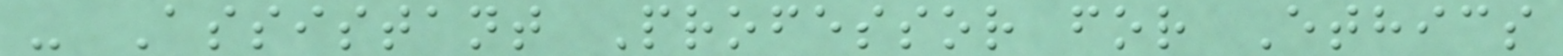- Assistant Professor for Ethics
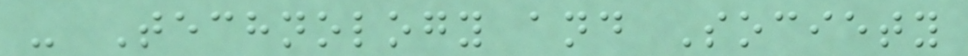- Technology and Society
